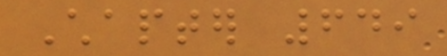Chapter 649
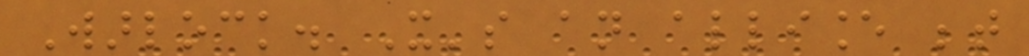Warlock. It's an alliance between
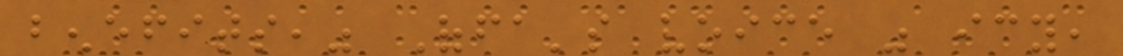benefits," Offa's voice was icy,
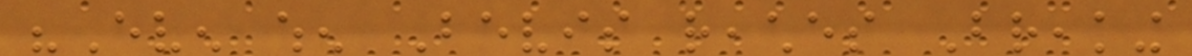"Even when Bevis reaches Breaking
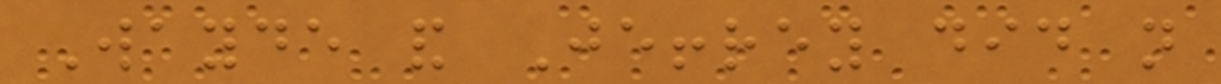Wayde and Jeffrey did not
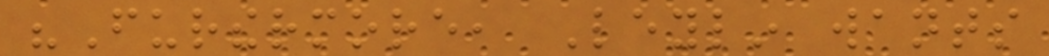"Furthermore, Leylin wants
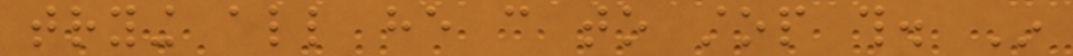trying all he can to stop this. In
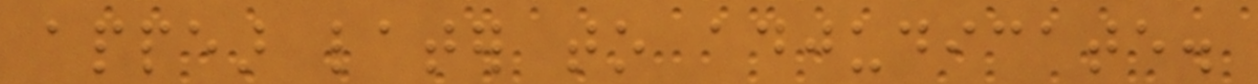appear later to adjudicate.
